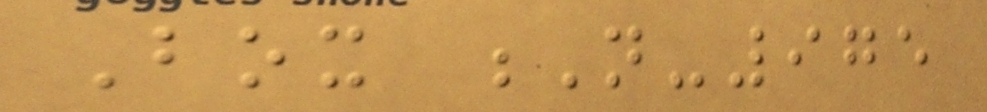Box N-975
